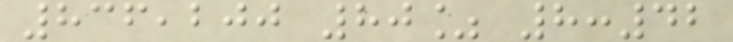836,200 80% 8:42
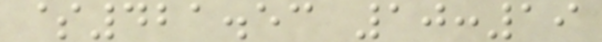$421.53 10:19
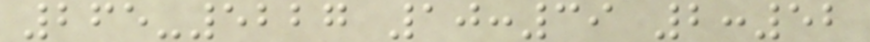265-5227 10:39 2:52
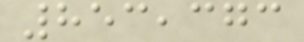853,373
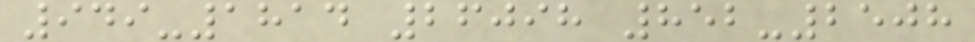949-1814 26098 852-2508
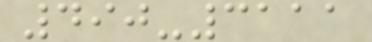490-3111
